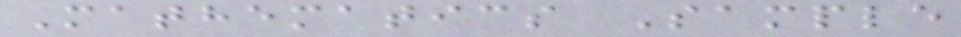Mathematics Sample
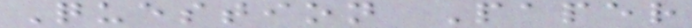Question Paper
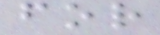for
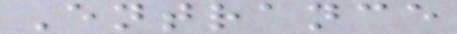Entrance
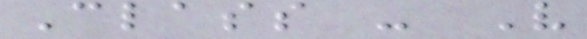Class - V
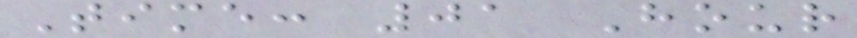Time: 01 Hour
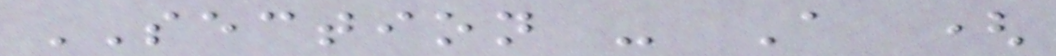SECTION - A (
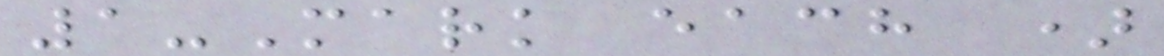1-Mark each )
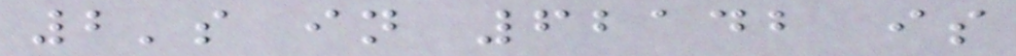2's in 62142 is
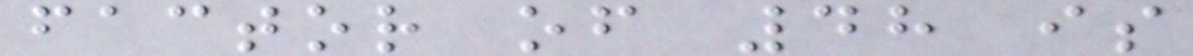factor of 48 is
